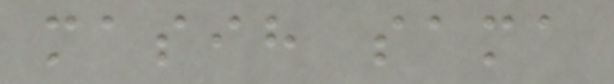masih sama
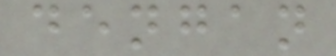dengan
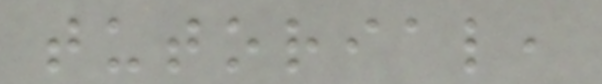tutorial,
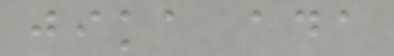jika ada
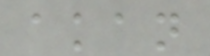akan
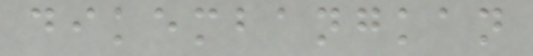dikembangkan
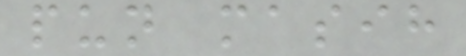pun masih
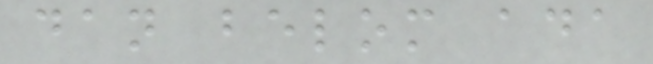dan belom ada
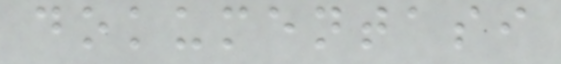dokumentasi
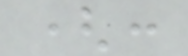(:
